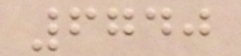6740
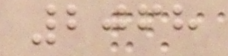2068
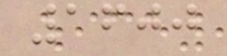1600
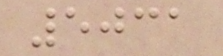5031
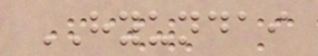HYUNDAI
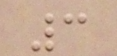3
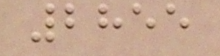2855
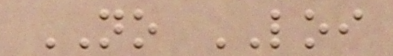NO LOI
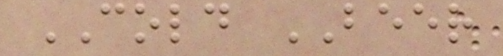COLD BEER
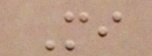Mi
